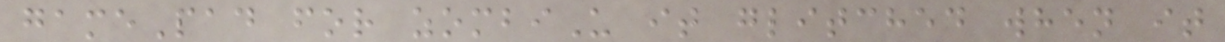gamePad for zombiU it glitched when it
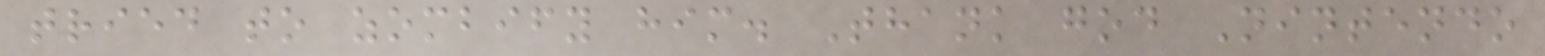tried to zombify him. Thank god Nintendo
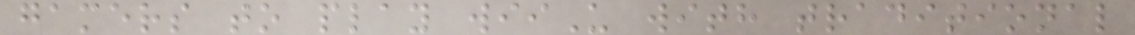gamers to play wiiU with traditional
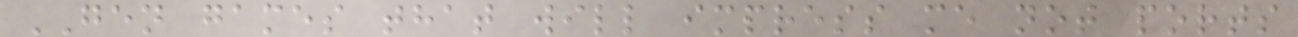GEN games that will impress me not ports
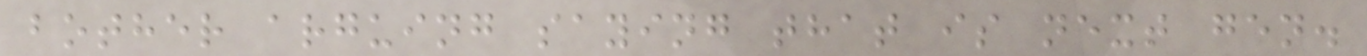bother arguing saying that is next gen.
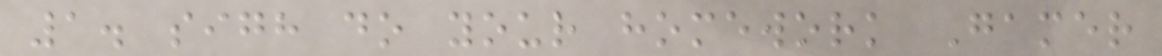1. sigh do your homework Gamer
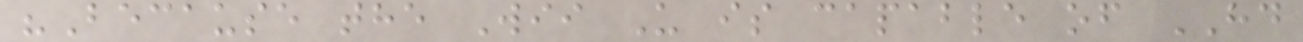"Because the Wii U is capable of HD
